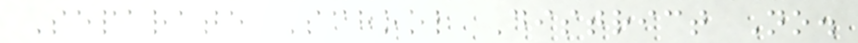Separate School District No.
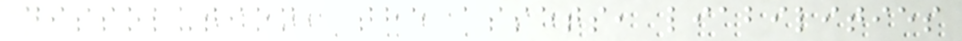dissolution, the assets, liabilities
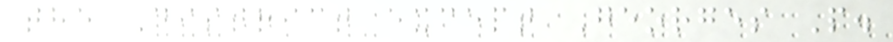the District except Georges P.
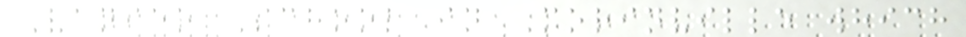Vanier School in Morinville which
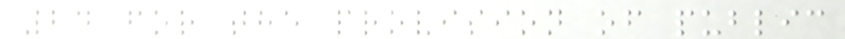24 for the provision of public
